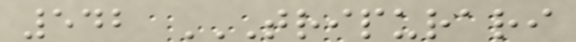542 TRIPURARI
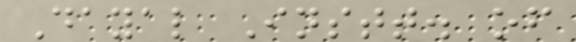Dayal Instt. of
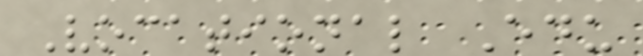Vocational Edu
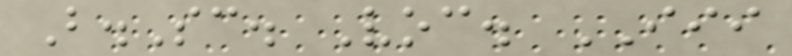B.Sc. Voc. III
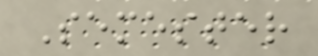Semester
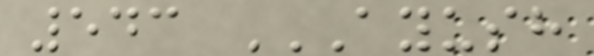543 AYUSH
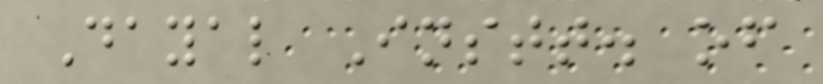Dayal Instt. of
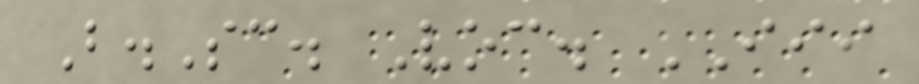B.Sc. Voc. III
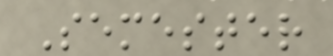Semester
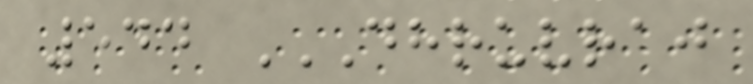544 DHRUVRAJ
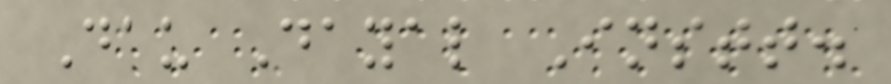Dau Dayal Instt.
